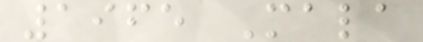1965 Mala
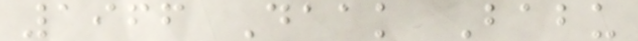1966 Daak Babu
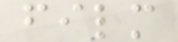film
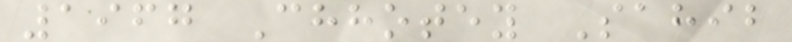1967 Chhotey Sahib
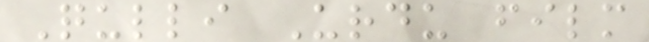Qulli Urdu film
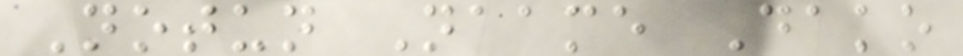Notun Naame Dako
